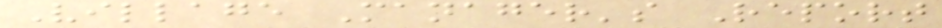Village Manager's Report
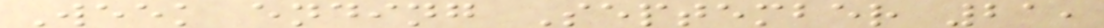Week ending September 21,
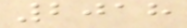2018
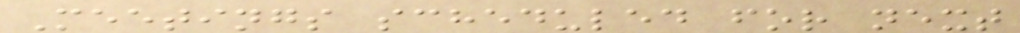Meetings scheduled for next
